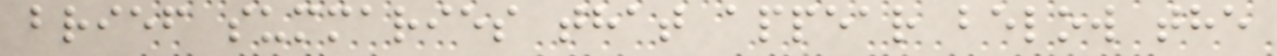brief summaries that appear below the
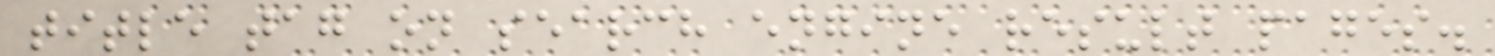title tag on search engine result pages.
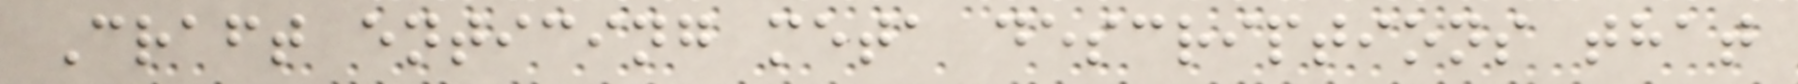Craft enticing meta descriptions that
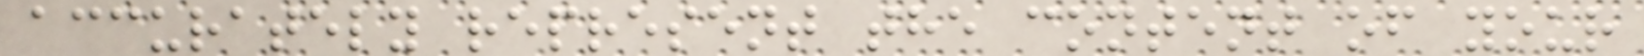accurately represent the content of your
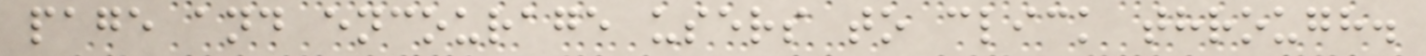page and encourage users to click through.
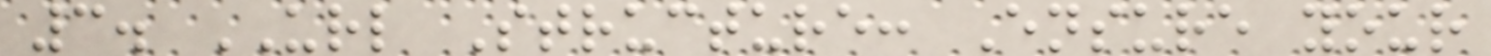3. URL Structure: Ensure your
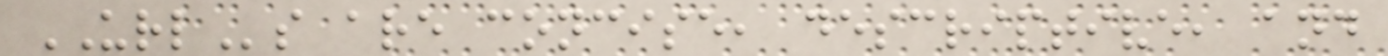URLs are concise, descriptive, and
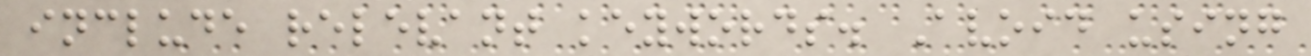include relevant keywords. Avoid using
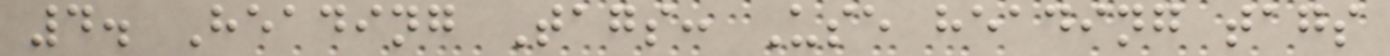4. Heading Tags: Use heading tags
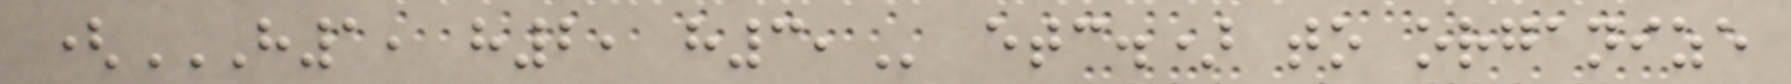(H1, H2, H3, etc.) to organize
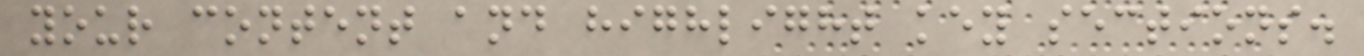your content and highlight key sections.
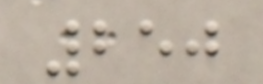250
